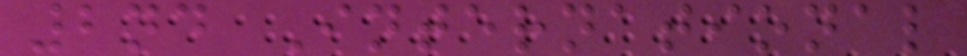2nd International
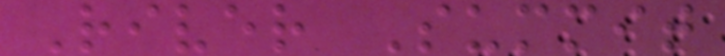River Summit
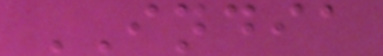INDIA
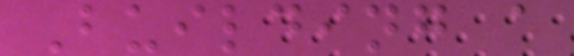Building a
